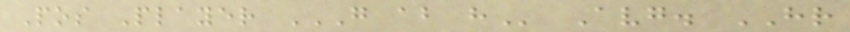Pos Player G AB H Avg. HR
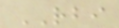RBI
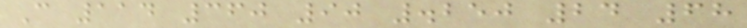C 114 360 90 .250 24 68
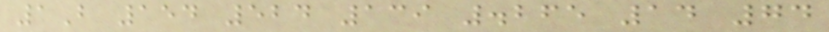1B 154 524 139 .265 14 74
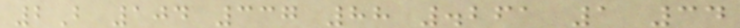2B 104 337 88 .261 1 34
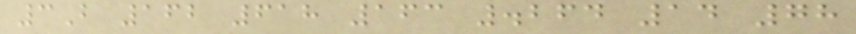3B 162 618 163 .264 14 78
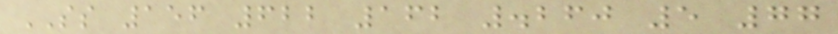SS 156 622 162 .260 5 77
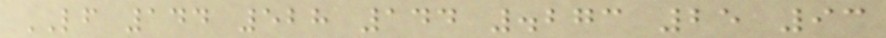LF 144 528 144 .273 25 93
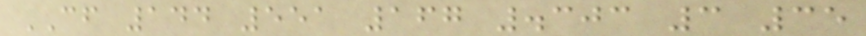CF 144 551 167 .303 3 35
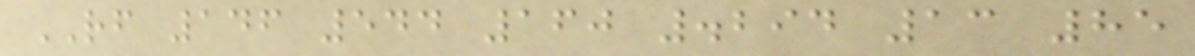RF 146 544 160 .294 13 85
